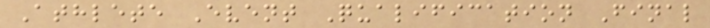Athlete Event Qualification Final
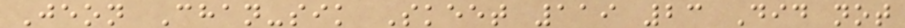Jeon Chan-sik Skeet 119 23 Did not
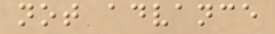not advance
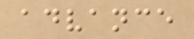advance
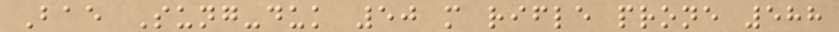Bae Sung-duk 50 m rifle prone 588
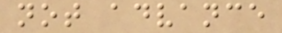not advance
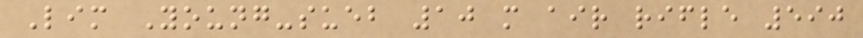Lim Young-sueb 10 m air rifle 590
